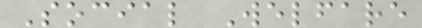Social Welfare
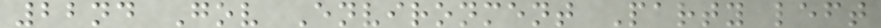22nd Gov Environment Party left
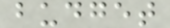budget
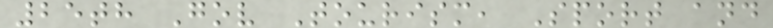25th Gov Tourism, Sport and
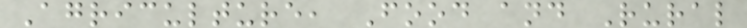Agriculture, Food and Rural
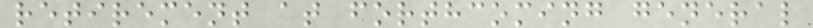retirement at forthcoming general
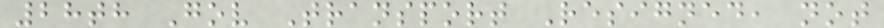28th Gov Transport Resigned, not
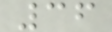36
